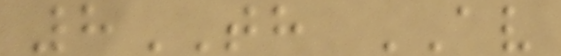8TH AV
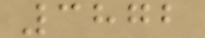3872
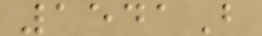1541B
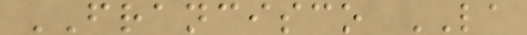FRANCISCO LA
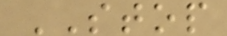STOP
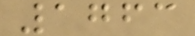1763
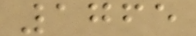1765
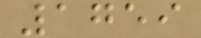1759
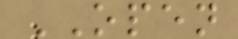OPEN
